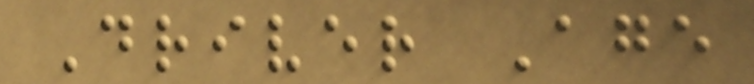Driver Age
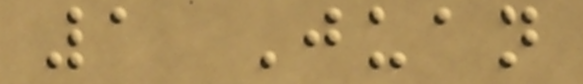1 Juan
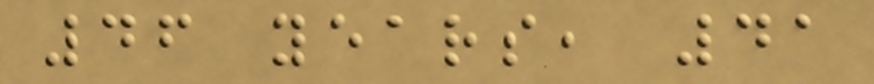46 years, 41
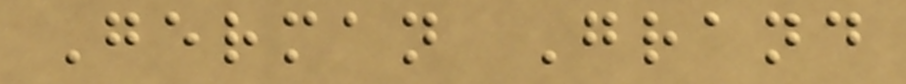German Grand
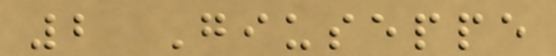2 Giuseppe
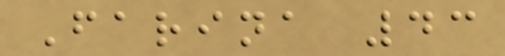Farina 43
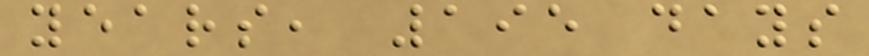years, 195 days
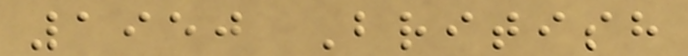1950 British
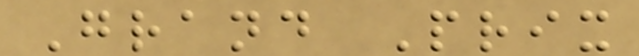Grand Prix
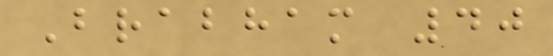Brabham 40
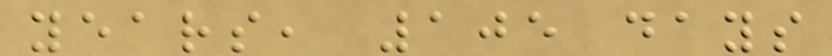years, 105 days
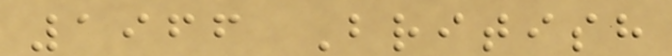1966 British
